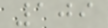109
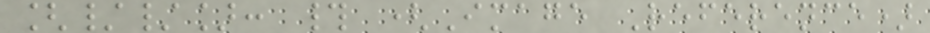[//]: # (Image Reference)
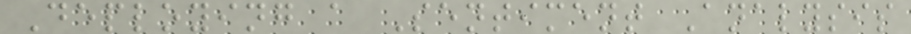Deploying a Sentiment Analysis
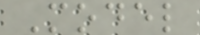Model
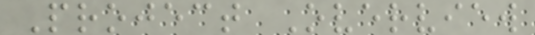Project Overview
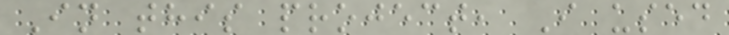In this project, I used
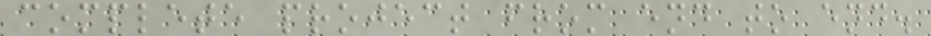complete project from end to end.
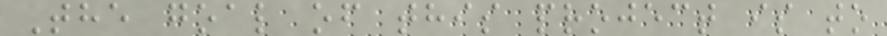The goal of this project is to
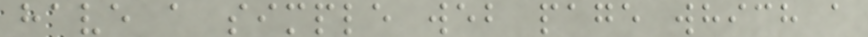have a simple web page which a
